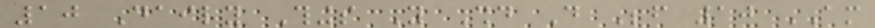10 Daily Things You Should Do Before 10 AM
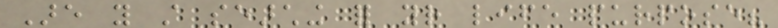Are you still searching for your life purpose?
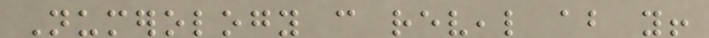Numerology can reveal about you!
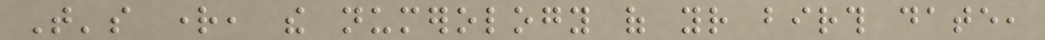That's right, the numerology of your birth date,
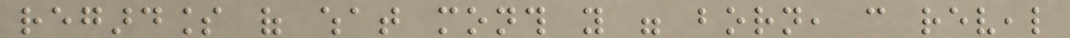regardless of what month you were born, can reveal
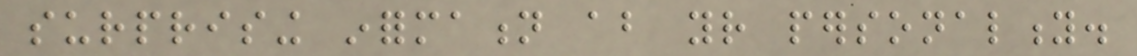surprising information about your personality.
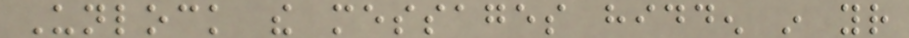Unlock the messages hidden in your
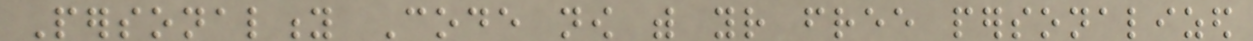Personality Code now with your free personalized
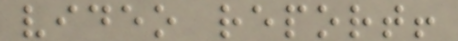video report!
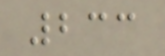233
